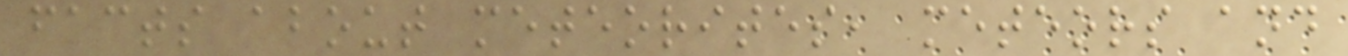facts about meteorites, meteors and
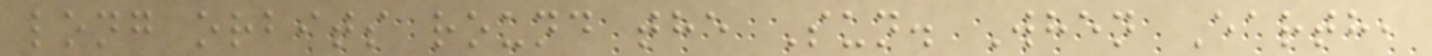long orbits round the Sun. When Earth,
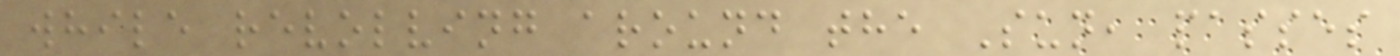while revolving around the Sun, passes
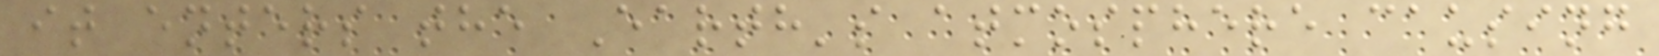it enters the Earth's atmosphere causing
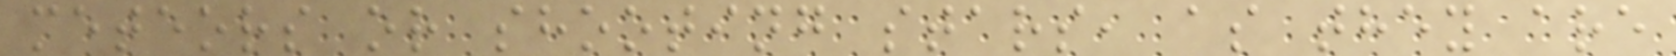meteors or shooting stars, as they are
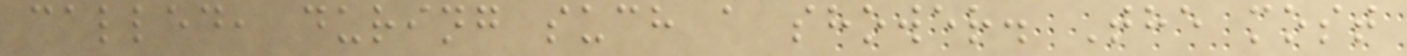called, during such a shower. The most
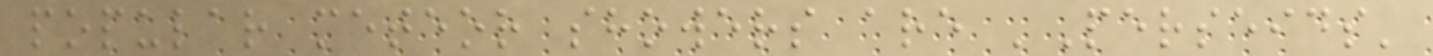popular meteor showers are 'Perseids'
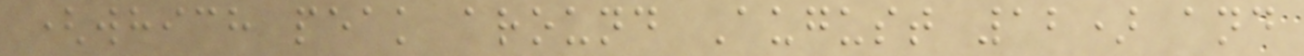(which peak around August 12) and
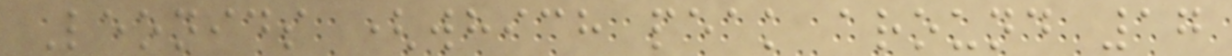Leonids (which peak around 17
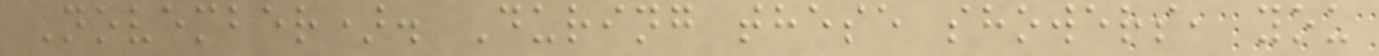November). During these showers, you
